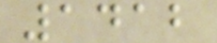1412
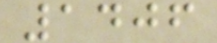1406
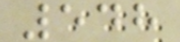548
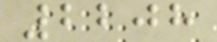2208
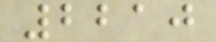2210
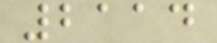2114
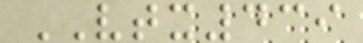VTX439
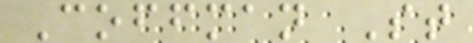Coffman St
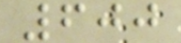600
